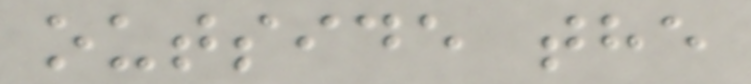outside the
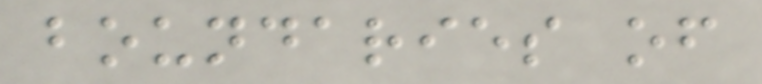boundaries of
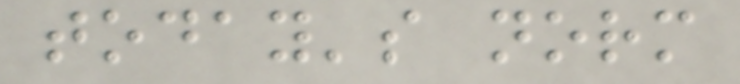today's norm
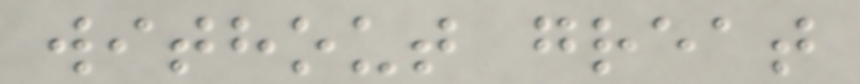without great
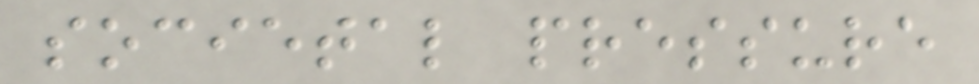societal pressure
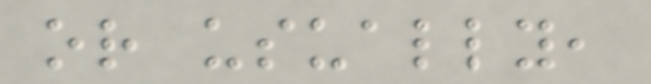or usually,
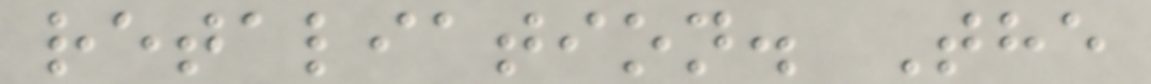retaliation. The
